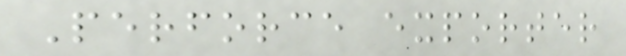Perforce exporter
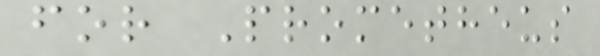for Prometheus
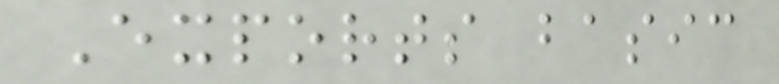Exports basic
